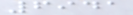6941
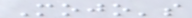Mojo's
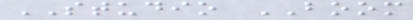STUDIO BOOM
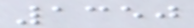1350
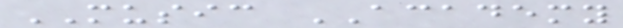MUSIC ACADEMY
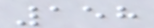158
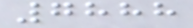7888
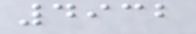4932
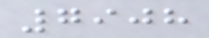7908
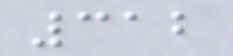312
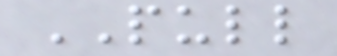PULL
